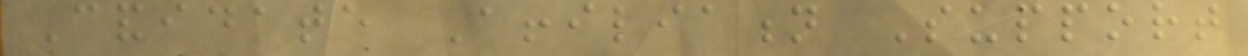Candidate Affiliation Support
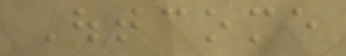Outcome
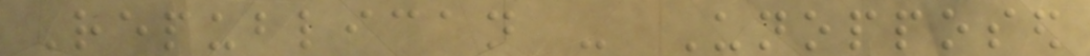Republican - Unopposed
